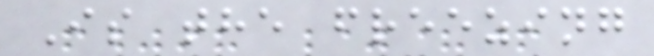Is the freezing
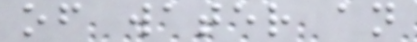of water an
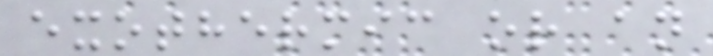exothermic or an
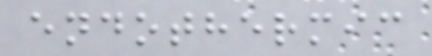endothermic
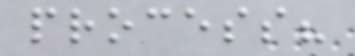process?
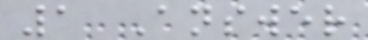1 Answer
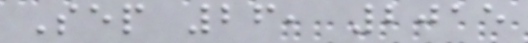Sep 26, 2015
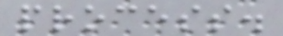process.
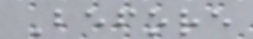Before
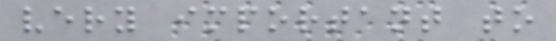very important to
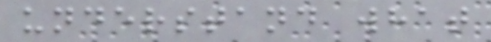understand what
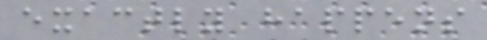exactly happens
